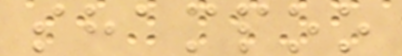shampoo
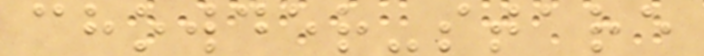chowder-stare
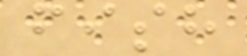fish
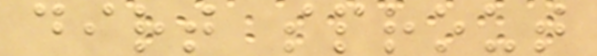dirt sprout
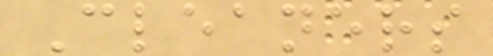Cleaners
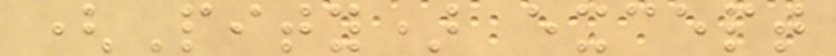(Pity) except
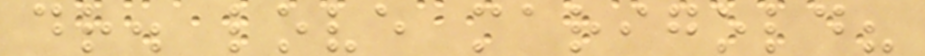dr. love marigold?
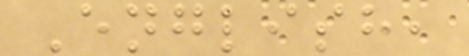English,
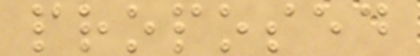proposed
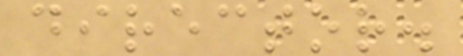director.
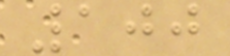100
